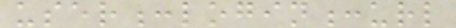user:login:url
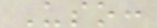Uso:
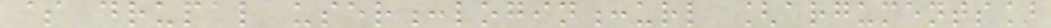$ drupal user:login:url [arguments]
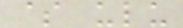$ ulu
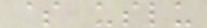$ uslu
